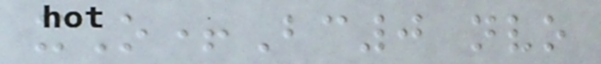xO+Bc0 nvo
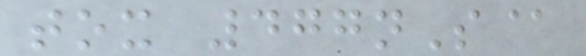tox 477nS@
